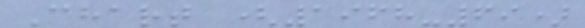Chart (1968-69)
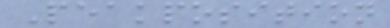Peakposition
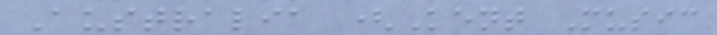Australia (Kent Music
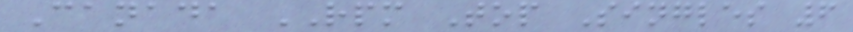Canada RPM Top Singles 6
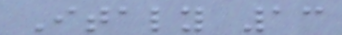Italy 13
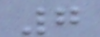7
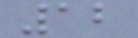12
